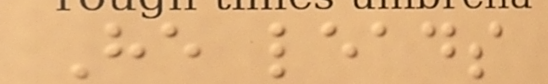He leads
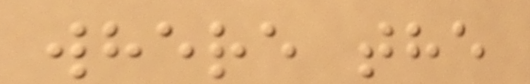where the
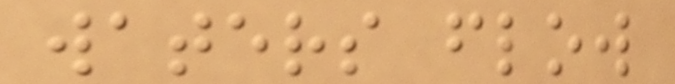waters flow
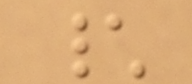\
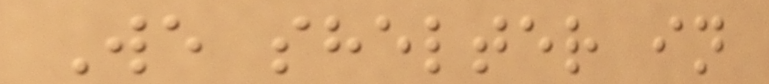We shelter in
